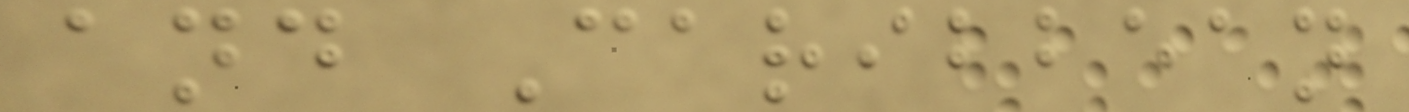and Caribbean
